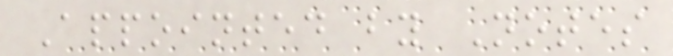Appointed by Notes
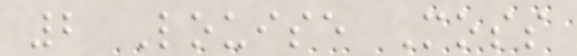2 Louise Moss
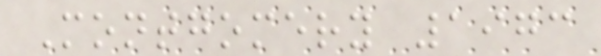Montgomery 1973
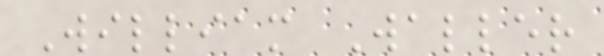William Waller
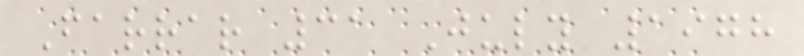Farrar 31 July 1978
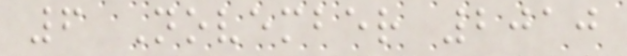6 November 2010
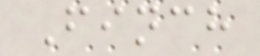Finch
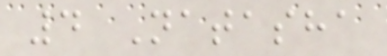4 Natasha
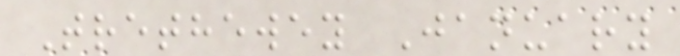Trethewey January
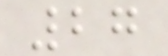27
